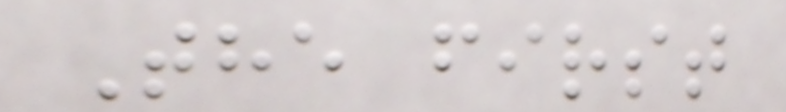The first
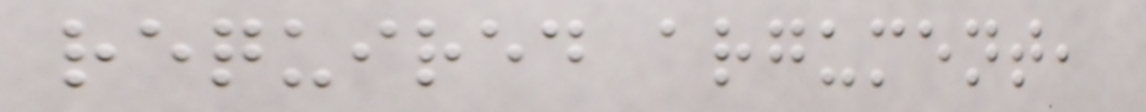required argument,
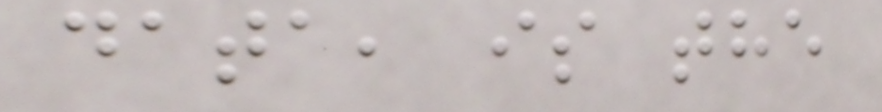data, is the
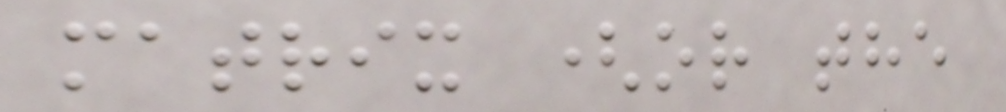matrix (or the
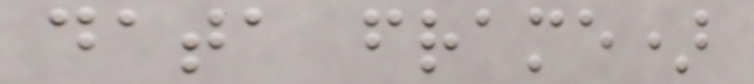data frame)
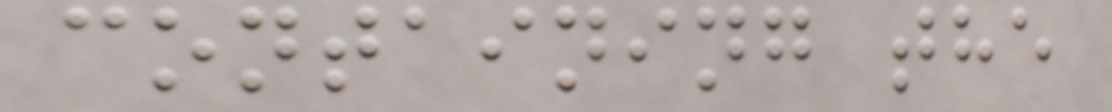containing the
